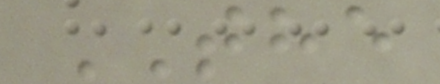THE
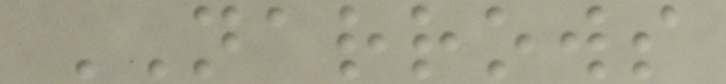NARROWS
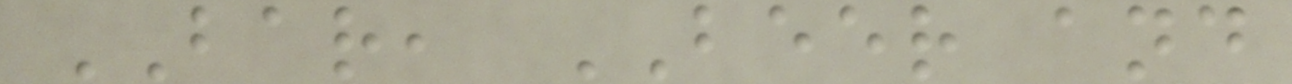BAR, BEER and
